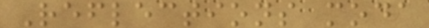Reflections moda
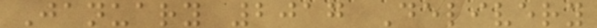January 2017 Delivery
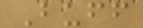Buff
